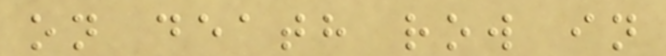on death row in
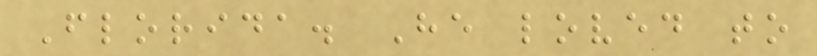Florida. He loved to
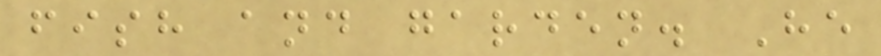fish and garden. He
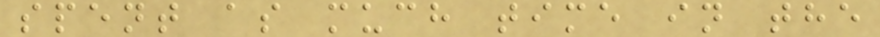spent as much time in the
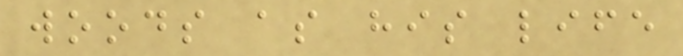woods as his life
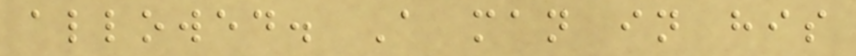allowed. A man in his
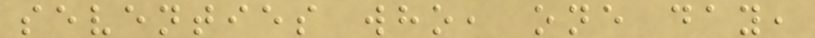seventies who, one day,
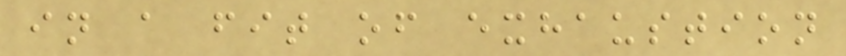in a fit of exhaustion
